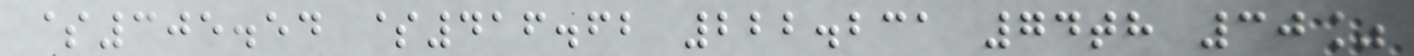$305.54 $416.62 222.231 74th 30%
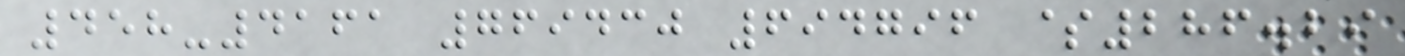458-4161 769430 694796 $286.29
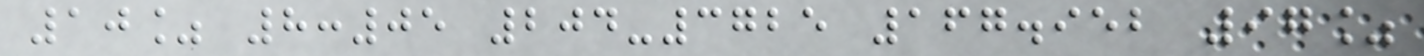10% 8:05 204-3725 167.952 97%
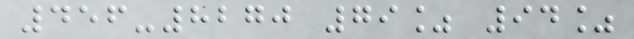456-8270 79% 94%
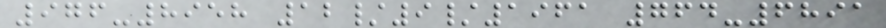976-8958 12/9/1961 764-6891
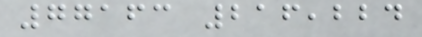77163 216,224
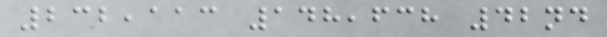232,113 148,638 42nd
